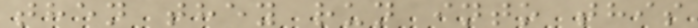then they run into this
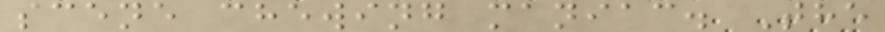scene chewing maniac. The
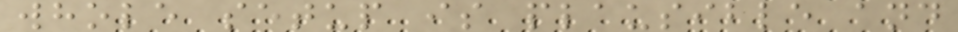whole setup is plausible and
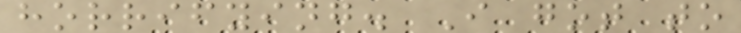horrifying. I got to
